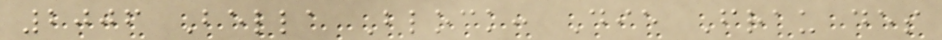2006 Bella Block: Die Frau des
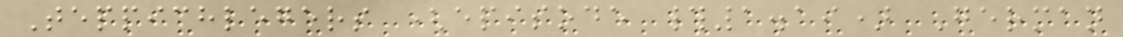Teppichlegers (episode #1.19) German
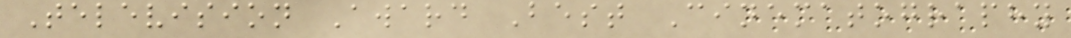Television Award Best Cinematography
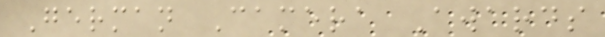German Camera Awards
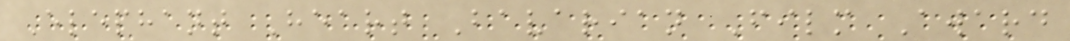Elephant Heart Bavarian Film Award
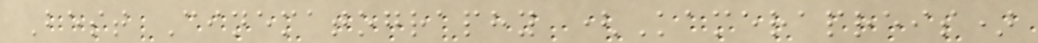Best Cinematography (Kamerapreis)
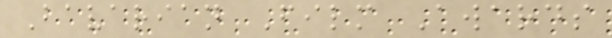Bavarian Film Awards
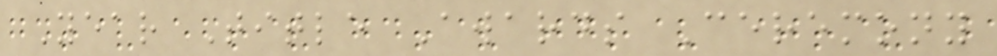Year Title Awards Ceremony
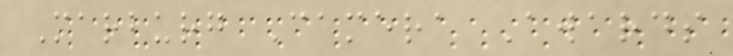Marburg Camera Awards
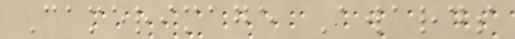Camerimage Awards
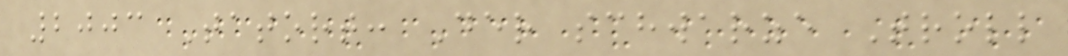2003 Tatort: Der schwarze Troll
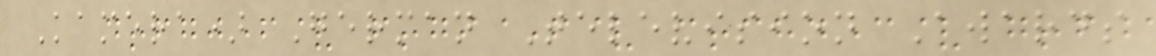Kamera) German Television Awards
